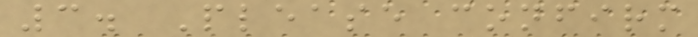3. Please confirm
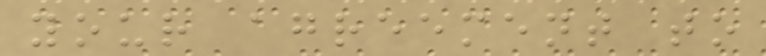your agreement to
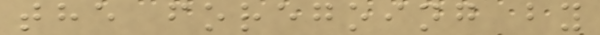the foregoing by
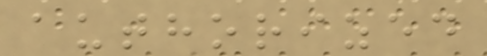authorized
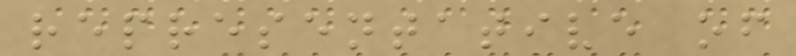representative of
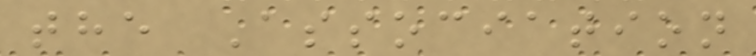the Association
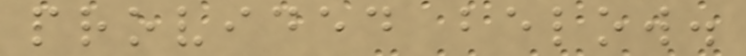provided below.
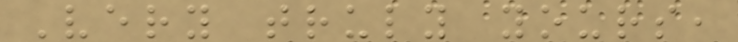Very truly yours,
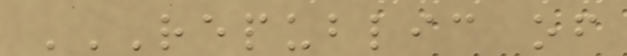REPUBLIC OF
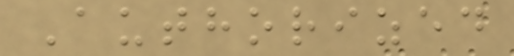Authorized
